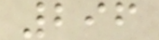296
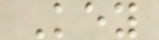Key
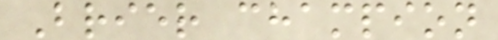Brier champion
